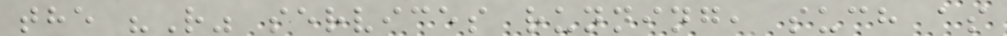the "R" services running, such as
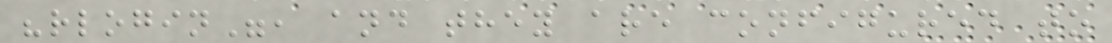"rlogin", and they are configured to
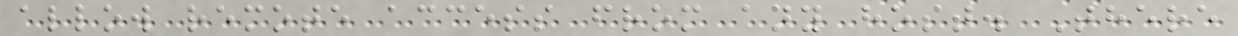allow remote access from any host. There
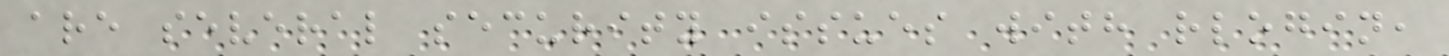are several security issues with rlogin,
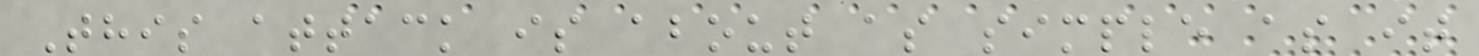This attack is about as simple as it
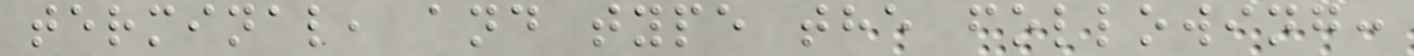terminal, and type the following:
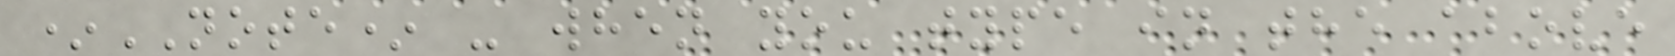*NOTE* - when you type in the above
